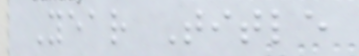Year Title
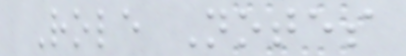Role Notes
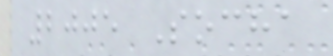2005 Socha
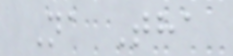Na Tha
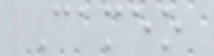Cameo
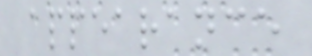appearance
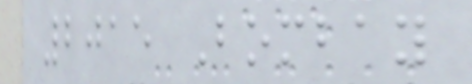2015 Bombay
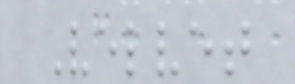Velvet
